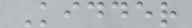Kidder
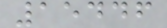15446
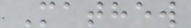Mathew
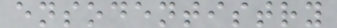ensodentistry
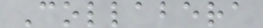Collabera
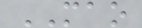MAO
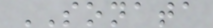SONATA
